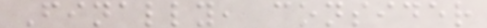Finally, consider
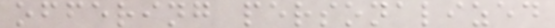offering personalized
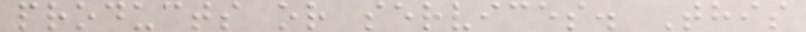products or services. This
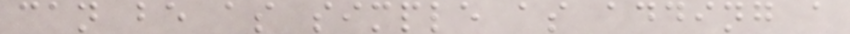can be as simple as adding a
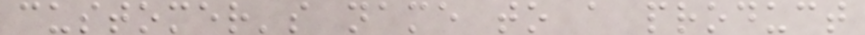customer's name to a product
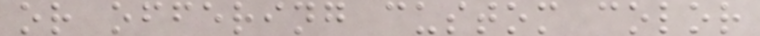or offering custom color
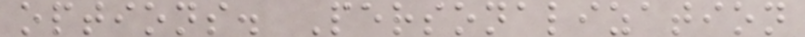options. Personalization
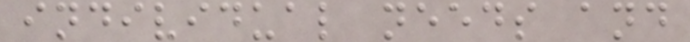individual needs and
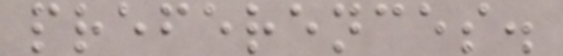preferences.
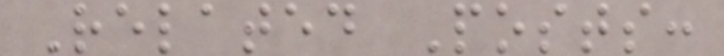Related Posts:
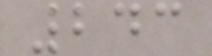243
